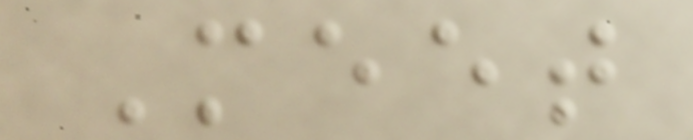Meet
